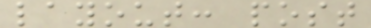layout: post
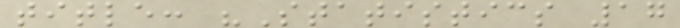title: "Statistics 17
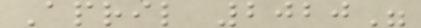April 2020"
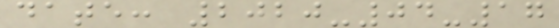date: 2020-04-17
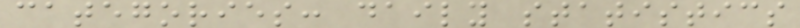categories: daily statistics
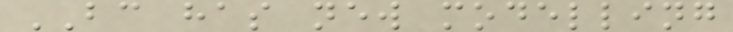BC has new modelling
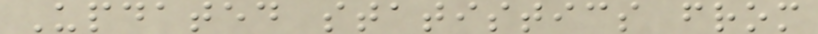Updated statistics from
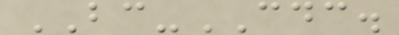BC-CDC.
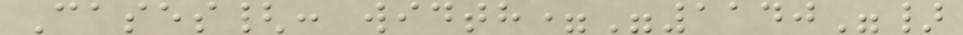Cases{: width="1140"}
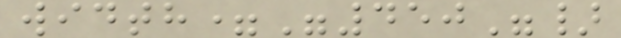width="450"}
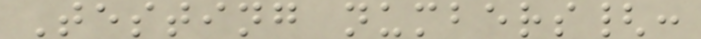Testing numbers{:
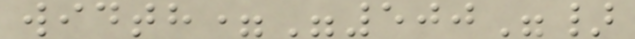width="500"}
